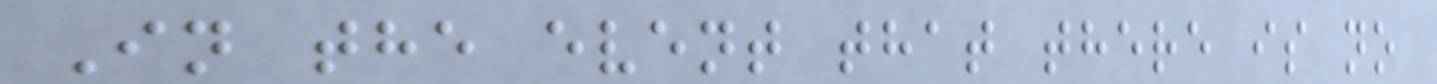In the event that there is no
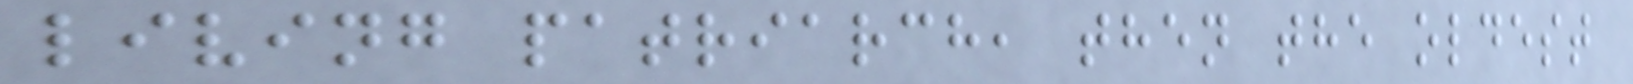living patriarch, then the oldest
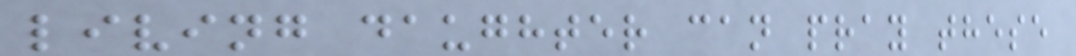living daughter can pray these
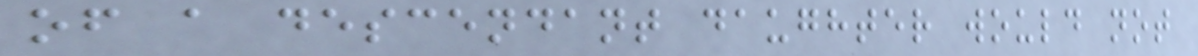of a descendant daughter would not
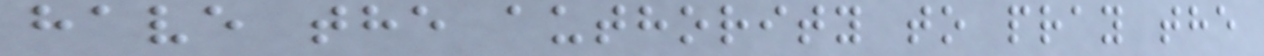have the authority to pray the
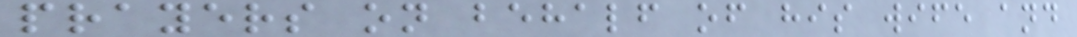prayers on behalf of his wife and
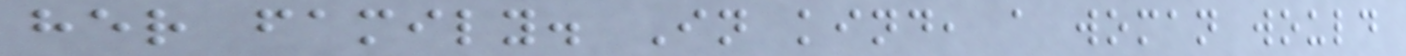her family. In kind, a woman would
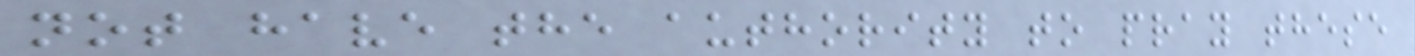not have the authority to pray these
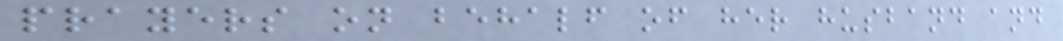prayers on behalf of her husband and
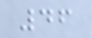46
